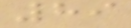89
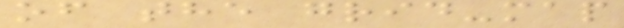of the grid-map
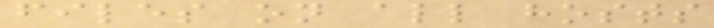files on all hosts
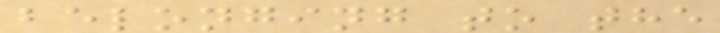belonging to the
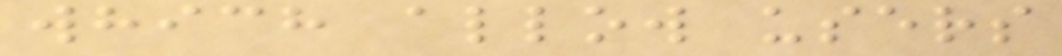which allow users
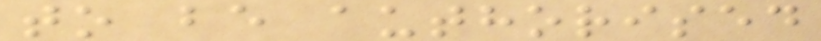to be authorised
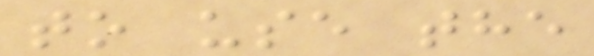to use the
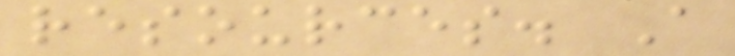resources. A
